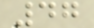47
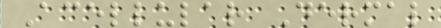Acellular Dermal
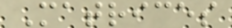Matrices
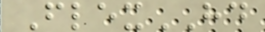FlexHD
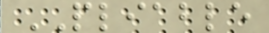PLIABLE
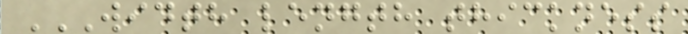WIDTH LENGTH THICKNESS
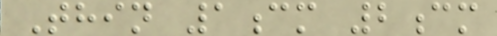Thin 1cm 2cm
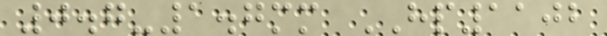0.7-1.7mm HP1102
